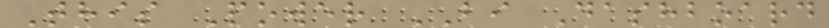This Power BI Dashboard
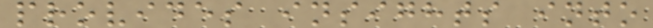provides insights into
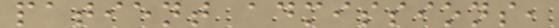patient admissions,
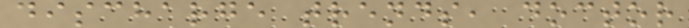discharge trends, doctor
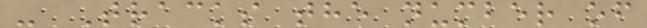- Tracks the number of
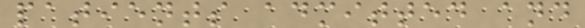patients admitted and
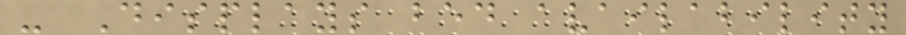- Displays bed availability
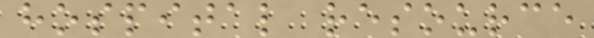hospital resource
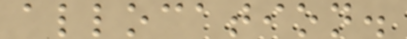allocation.
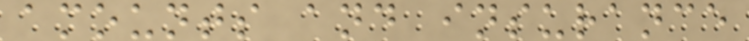amounts and insurance
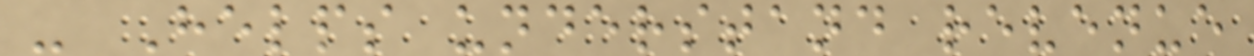- Helps understand revenue
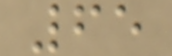65
